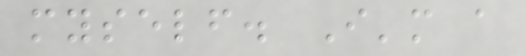myself. I'm a
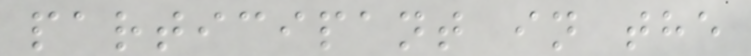participant in the
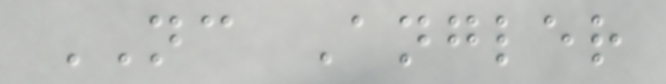NC Angler
